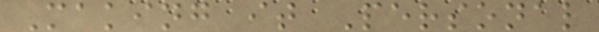Making it Personal
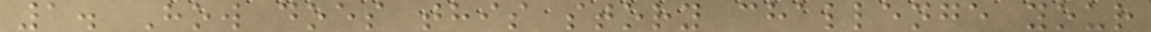1. How does this story challenge your
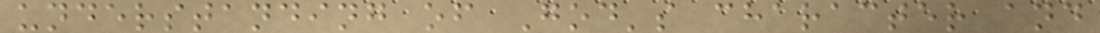understanding of God's character and
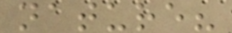nature?
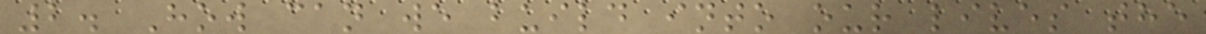2. How can we build into our lives the
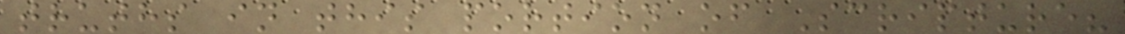truths in this portion of Scripture?
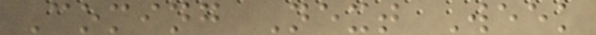Coming Next Week
